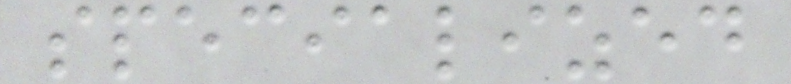specialized
